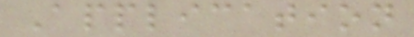Application
